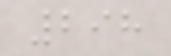298
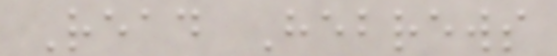Read Hebrews
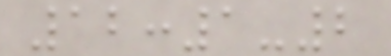12:1-2
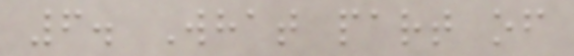6. What part of
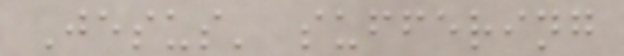Jesus' suffering
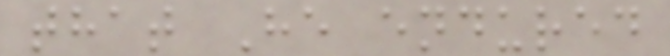that He endured
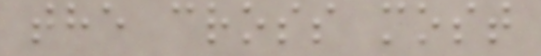the cross most
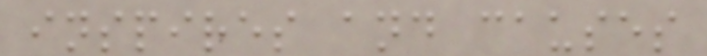inspires and causes
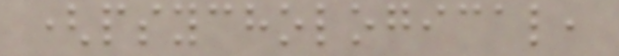(psychological,
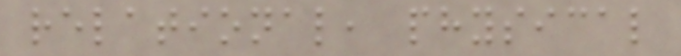relational, physical
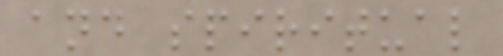and spiritual
